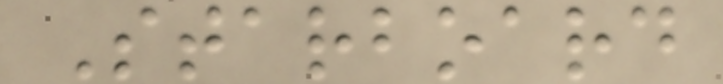Starboard
